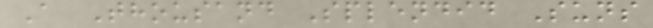A Thousand Splendid Suns
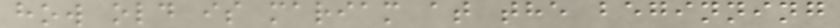how old is mariam at the beginning
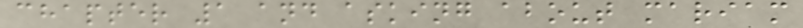chapter 1 and asking about mariam
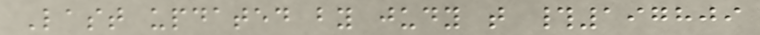Last updated by judy t #197809
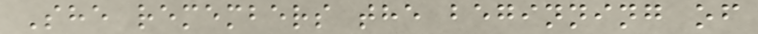She remembers the beginning of
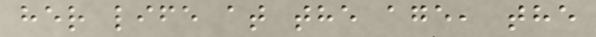her life at the age, the
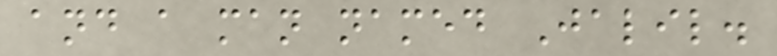and a man named Jalil.
